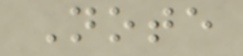Note
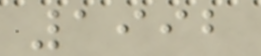1992
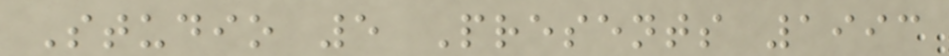Studio 5 Presents 1993
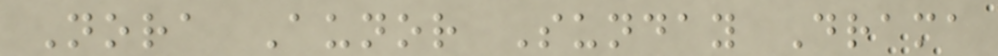Nora Aunor Sunday Drama
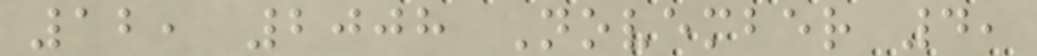12, 2008 November 4,
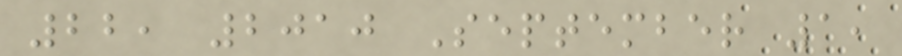22, 2010 September 1,
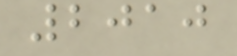2010
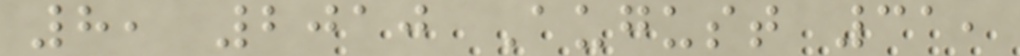8, 2010 August 31,
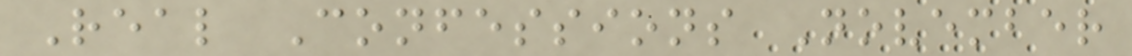Real Confessions November
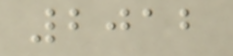2012
